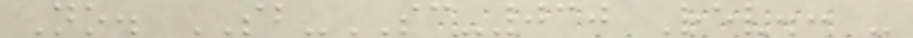No. SB-SC-030 Rev.: -
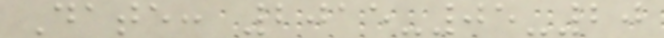Date: 2015-05-20
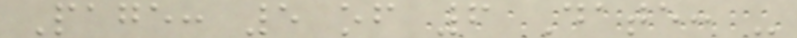Page: 5 of 6 Date: -
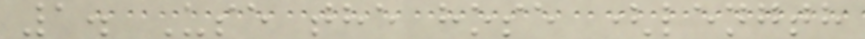1. Use the hose (length
